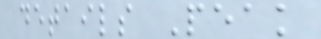details Peak
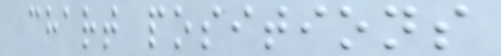chart positions
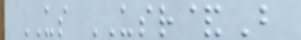US USR&B
